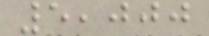5,000
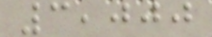3,000
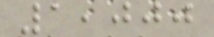1,000
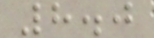8.0
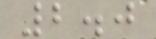2.0
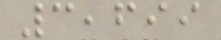3,699
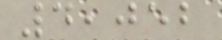4,052
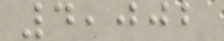4,002
